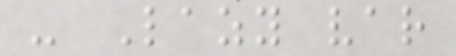- Lazy var
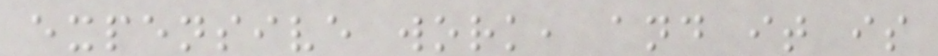expensive work, and it is
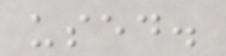used.
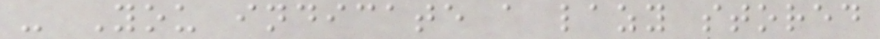- You indicate a lazy stored
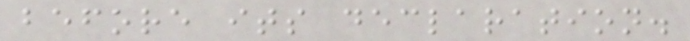before its declaration.
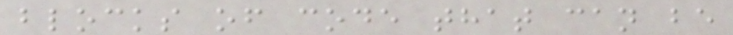blocks of code that can be
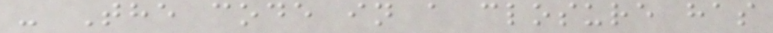- The code in a closure has
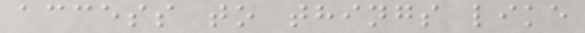access to things like
